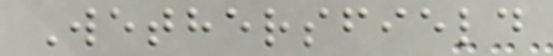Wethersfield
